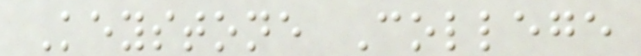Keystone College
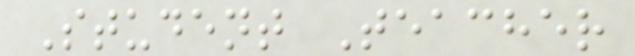Student Teacher
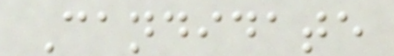Candidate
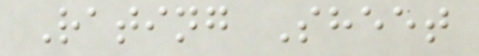Rating Sheet
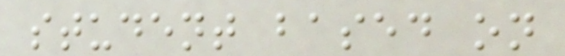student based on
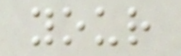your
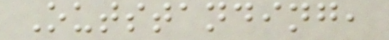Outstanding,
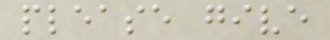please give
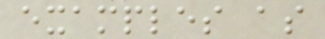examples as
